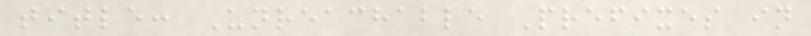title: Unreachable Prefixes in
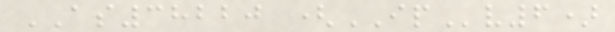AS38220 (IPv6)
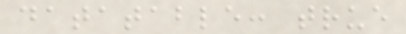datatable: true
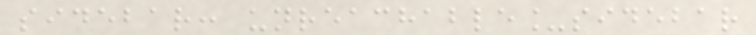sidebar: unreachable_sidebar
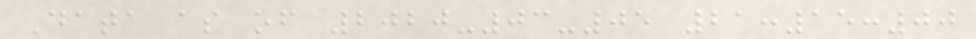Data as of 2020-03-05 21:15:00
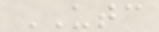UTC
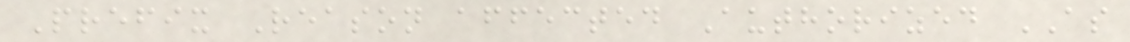Prefix Reason affected Authorized AS
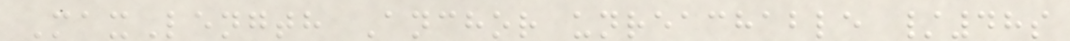MaxLength Anchor unreachable /48s
